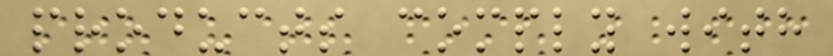products comply with
